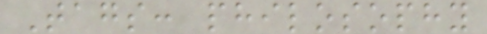Tags: philosophy
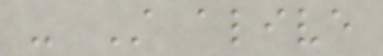- Still alive
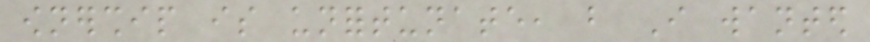ownership is unfortunate, but I wanted
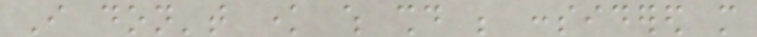I don't know which should be considered more
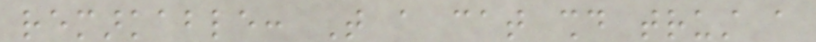remarkable: That a cat should trust a
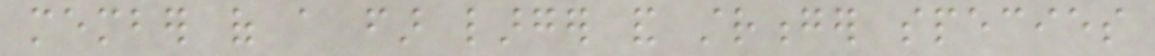member of a far larger and stronger species
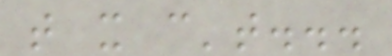that it can't...
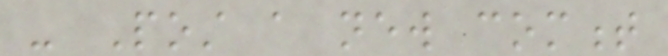- Post a new comment
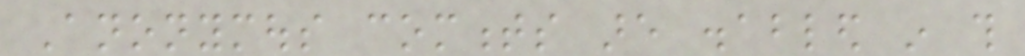Anonymous comments are disabled in this
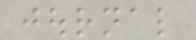journal
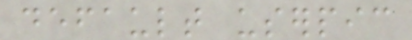default userpic
